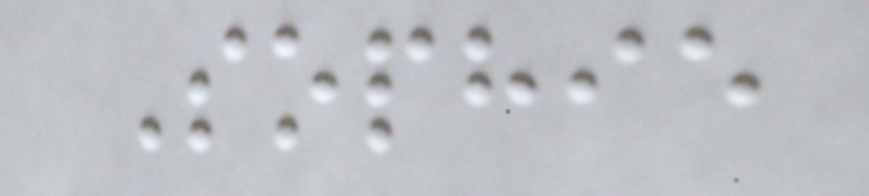Sophie
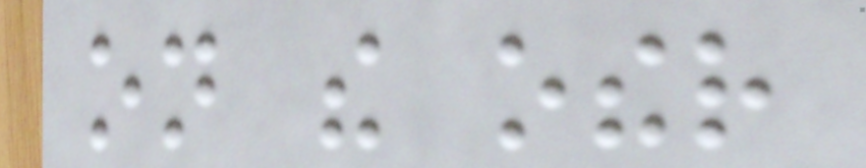on the other
